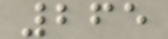265
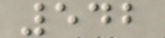542
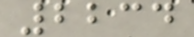2234
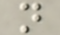n
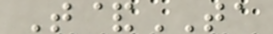T&TA
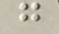g
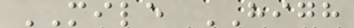MILE HIGH
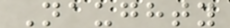Naughty
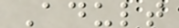Adult
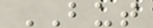BUT
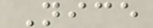Nice
